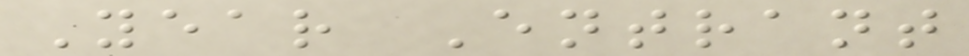Year Entrant
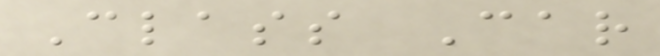Class Car
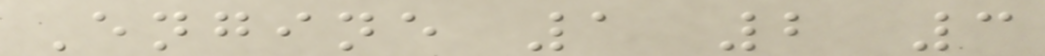Engine 1 2 3
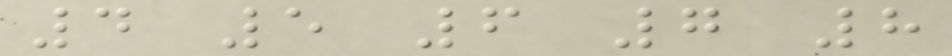4 5 6 7 8
